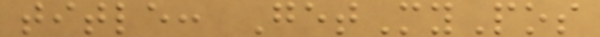title: GetMyPos
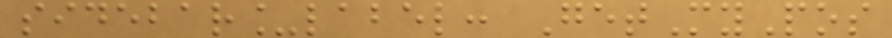sidebar_label: GetMyPos
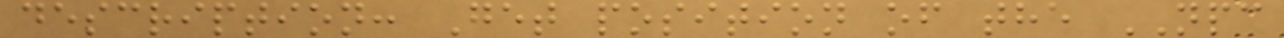description: Get position of the NPC
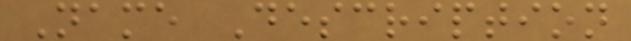Name Description
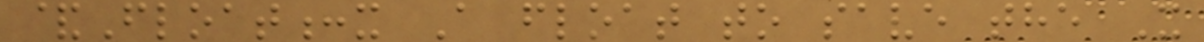&Float:x A float to save the X
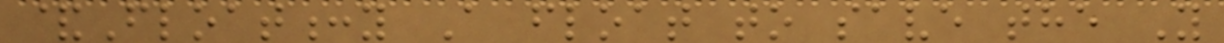&Float:y A float to save the Y
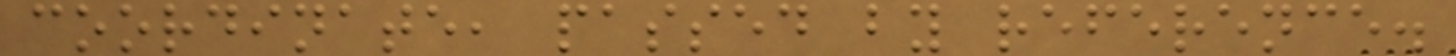coordinate, passed by reference.
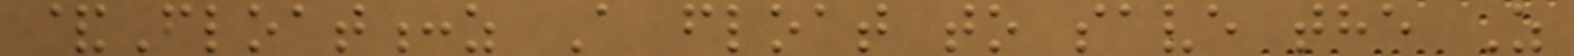&Float:z A float to save the Z
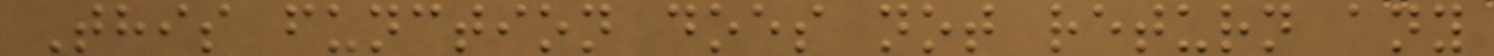This function does not return any
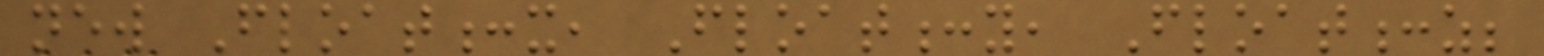new Float:x, Float:y, Float:z;
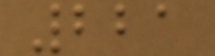221
